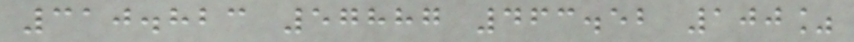310.823 57887 463.52 100%
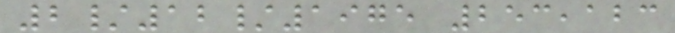2/12/1975 253,123
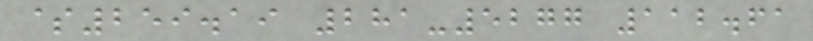$259.19 281-5277 112.61
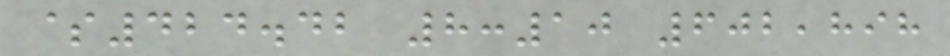$424.42 8:10 602,898
